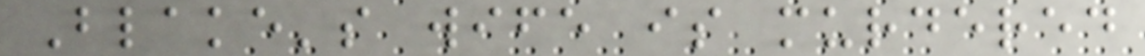Blake's wife is murdered
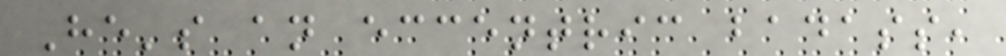He's an eccentric badass,
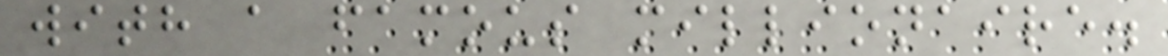with a famous millionaire.
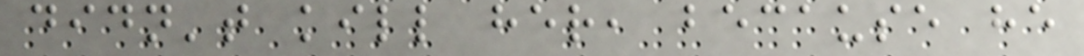didn't kill her, because he
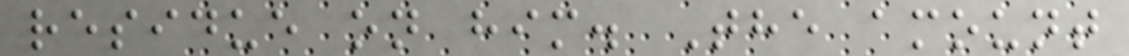residue on him. The amount
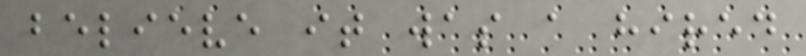believe it was a hired
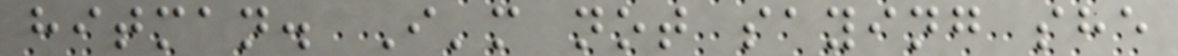hitman. I'm not saying she
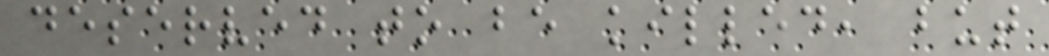deserved to be killed, but
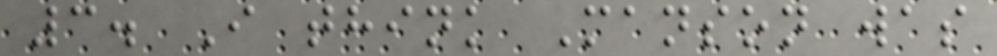3. I think Manson was
